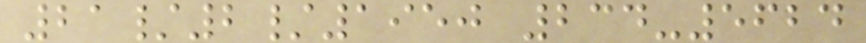21/2/1950 234-5624
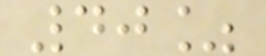40%
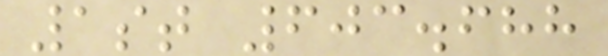1st 603.688
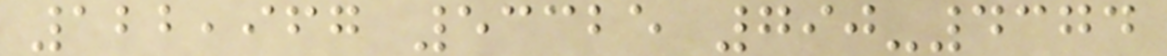122,967 53325 790-4374
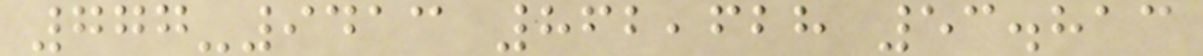777-9413 862,628 53.813
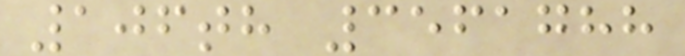106th 3561788
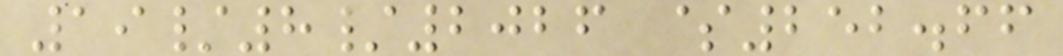19/8/2026 $252.66
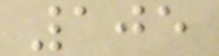105
